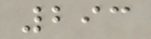293
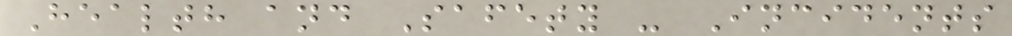Health and Safety - Incidents
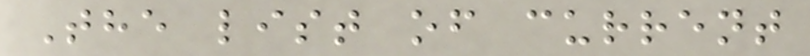The list of current
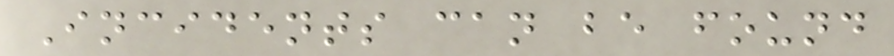Incidents can be found
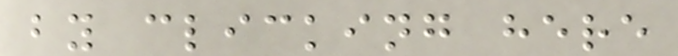by clicking here
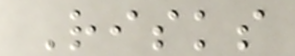Risks
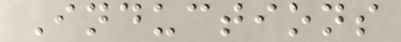Inductions
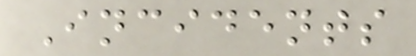Incidents
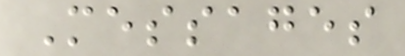Messages
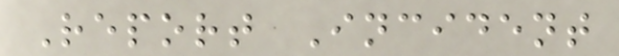Report Incident
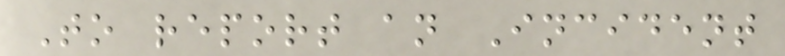To report an Incident
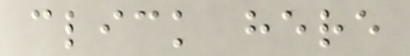click here
